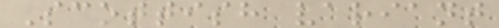Scottish variant
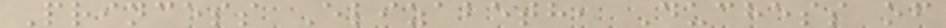Princess Elizabeth, Duchess of
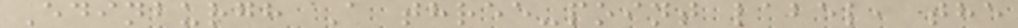Edinburgh A three-point label, the
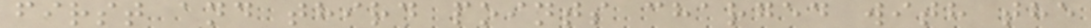first and third points charged with the
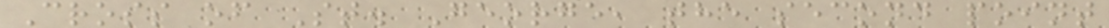Cross of St. George, the second point
